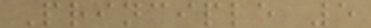Principle 5
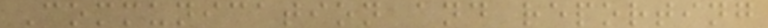Communication and reporting
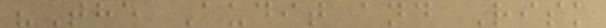"The Audit and Risk
